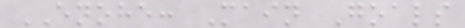ENOHE: Main Goals
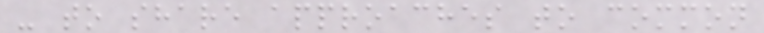- to share approaches to common
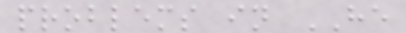problems in HE
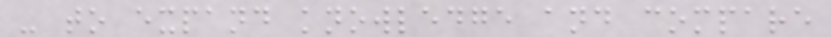- to expand knowledge and compare
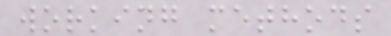working methods
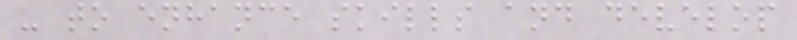- to enhance skills and develop
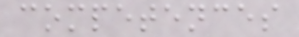competences
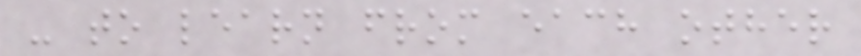- to learn from each other
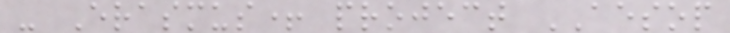- Erasmus+ project AESOP
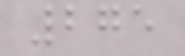275
